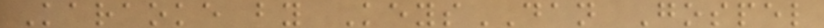Karaoke by KeysDAN Gospel
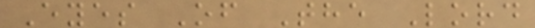Eyes Of The Lord
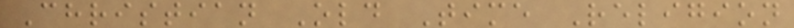Christian Old Time Religion
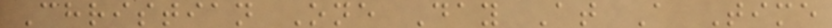Christian One Day At A Time
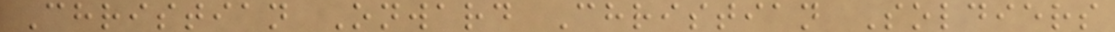Christian Onward Christian Soldiers
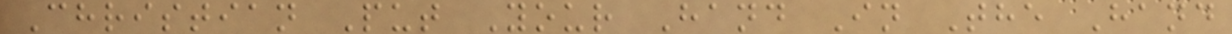Christian Put Your Hand In The Hand
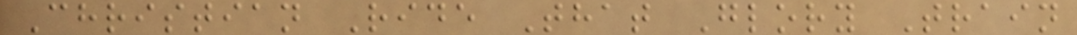Christian Ride That Glory Train
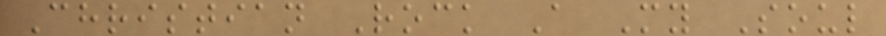Christian Rock A My Soul
